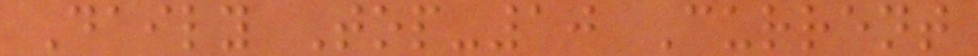Daily Top-10 Current
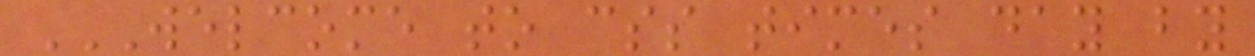WELCOME TO CSS TIMES DAY BY
